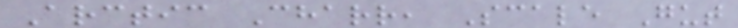Arctic Charr, Scale Gut
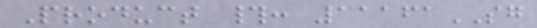Product #: 11161SG
